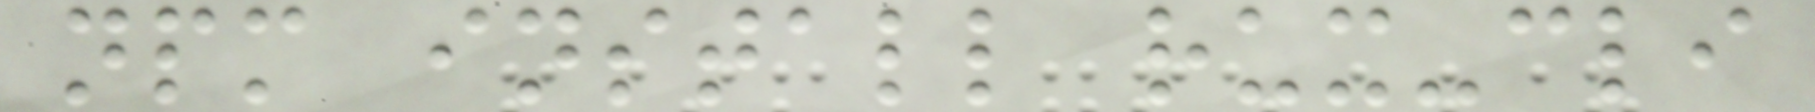npm install rux-cli
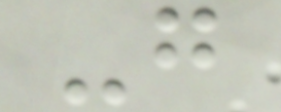-g
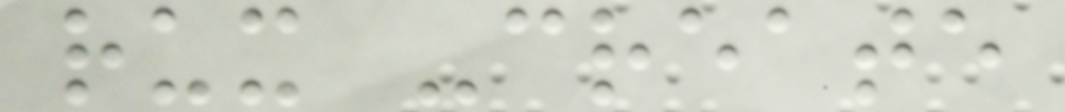rux -create
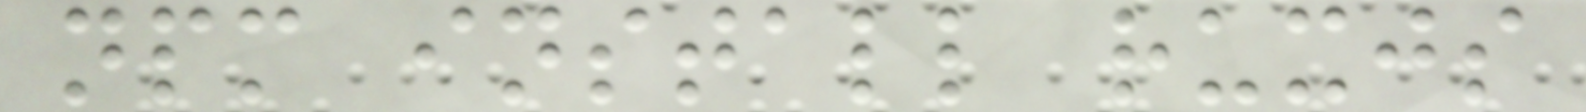npm install ruxjs
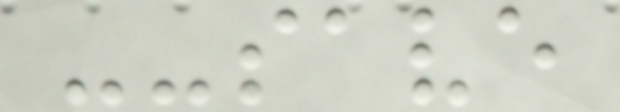--save
